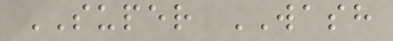SUPER WASH
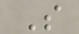S
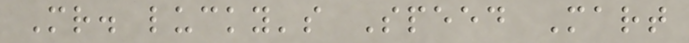Mr. lucky's Speed Mart
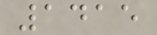1415
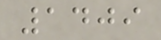1409
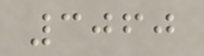3060
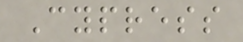Cypress
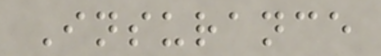Insurance
